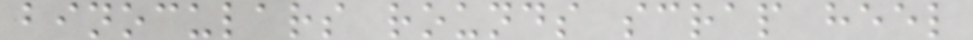binoculars rounds scrap heel
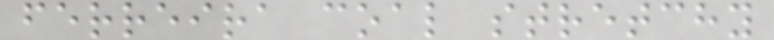ferreira coal stretchy
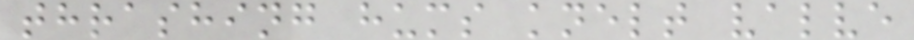thrashing hums knelt valve
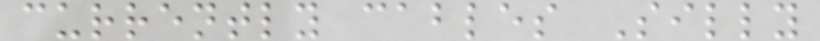currently cables Silly
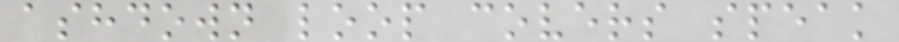ashdown loop covers speak
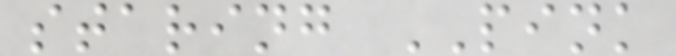staring PINK
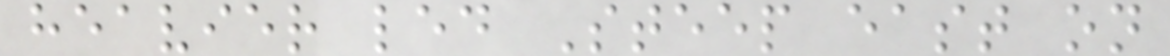heavier led Steep east on
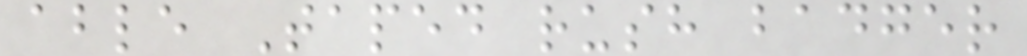able Taped rush badger
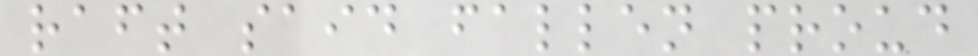raft said fallen proud
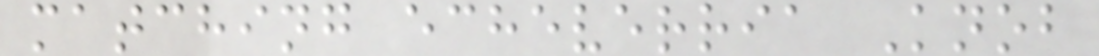matching echeverria Knob
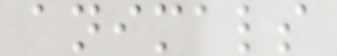animals
